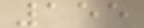155
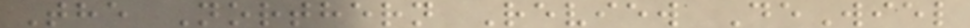The Northern Review DeWiel
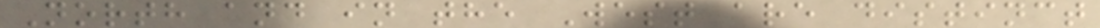North and in the West are distinct
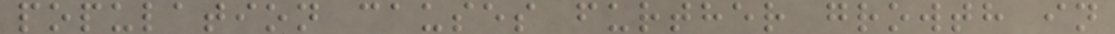population causes further growth in
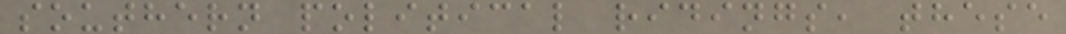southern political ridings, these
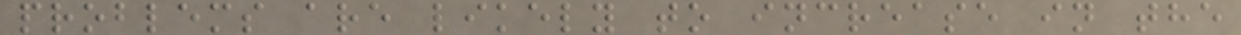problems are likely to increase in the
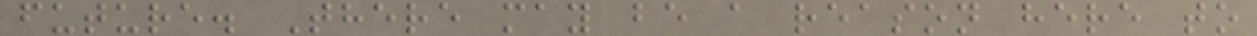future. There may be a reason here to
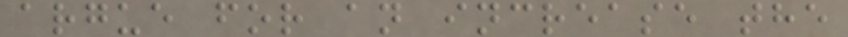argue for an increase the
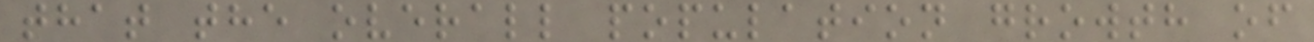that the overall population growth of
